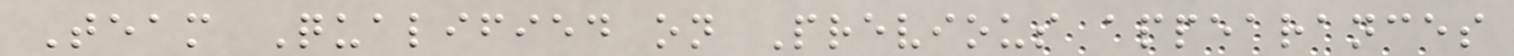Team Qualified on Previous appearances
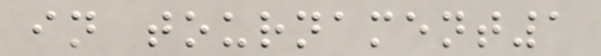in tournament1
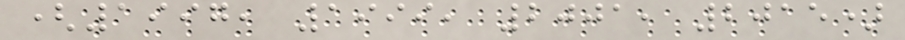(1997, 1999, 2001, 2015)
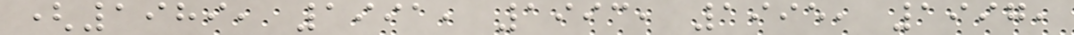(1989, 1991, 1993, 1995, 1997,
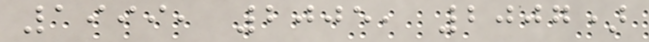1999, 2005, 2007)
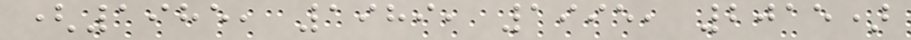(1985, 1989, 1995, 2015)
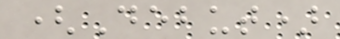(Debut)
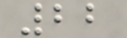22
